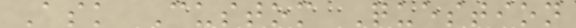Ask Custom Question
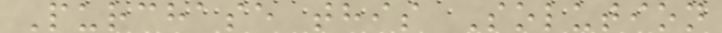Purchase this Solution
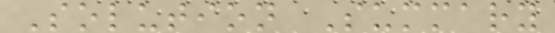Solution Summary
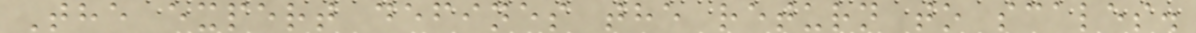The expert defines the return to scales.
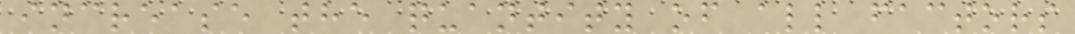increase the quantity of all factors
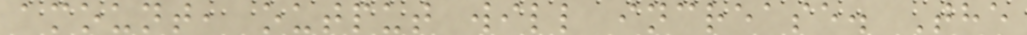amount, output will increase. The
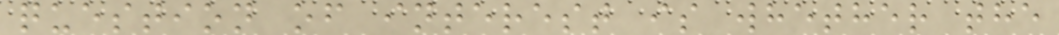question of interest is whether the
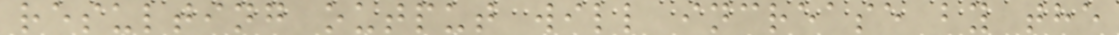resulting output will increase by the
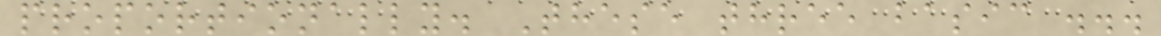proportionally. These three basic ...
